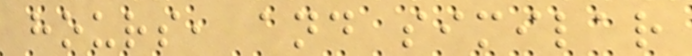hours, and similar
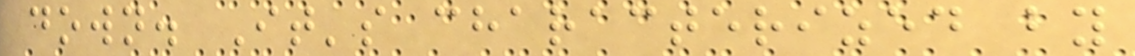down. It's characterized by
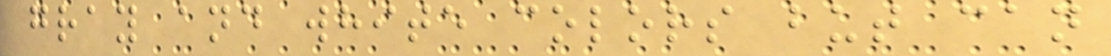gray and white colors but can
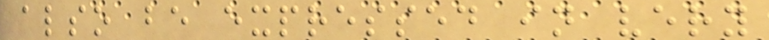also be expressed in very
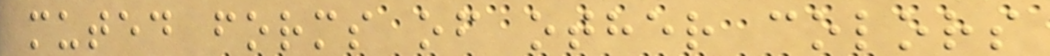muted forms of other colors
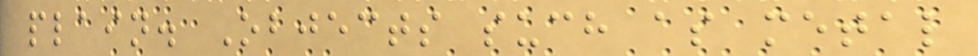plain. Objects such as metal
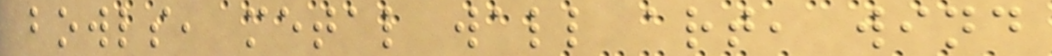bowls, metal wall art, wind
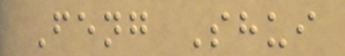Feng Shui
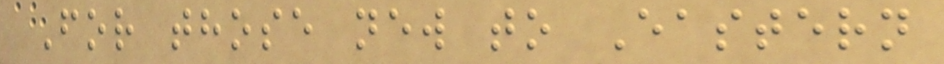For those new to Eastern
